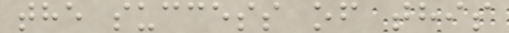the success of this
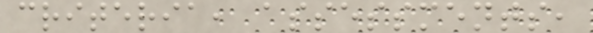criteria, assessments,
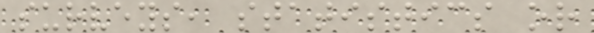surveys, statistics or
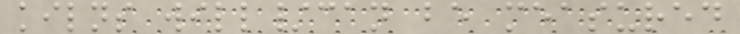kilns will/can be measured
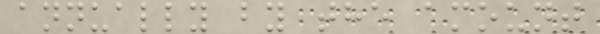annually by the amount
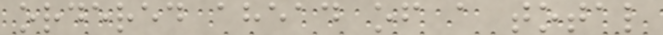ordered ahead of a total
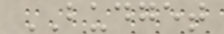BUDGET
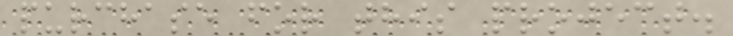purchase for this project.
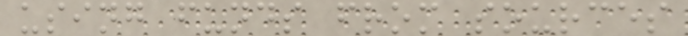using funds from sources
